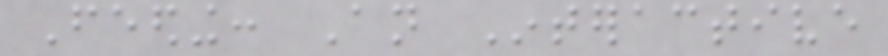Feeding: An Interactive
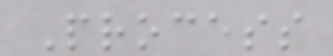Process
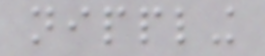nippling
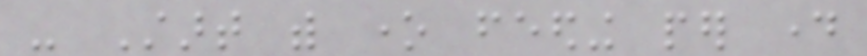- Start with one feeding per day
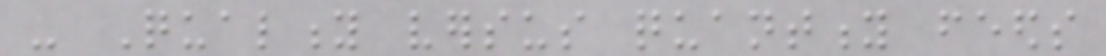- Quality versus quantity feeds
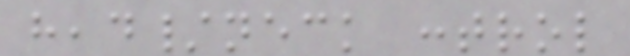head/neck control
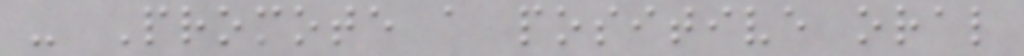- Promote a positive oral
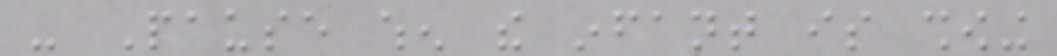- Pause when the infant is showing
